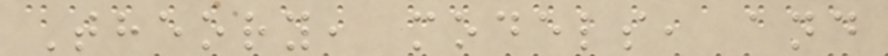Theory, models, and
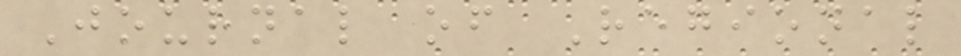Journal of Regional
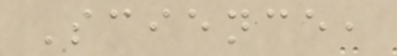Science,
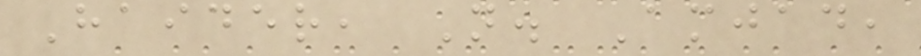Haider, N. Amjad,
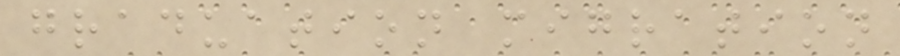graduation migration
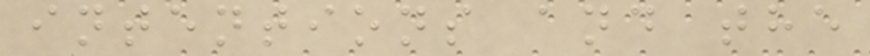intentions and the
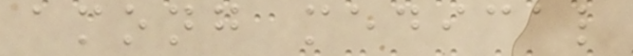among medical
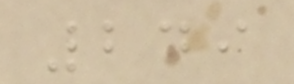249
